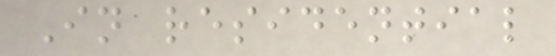In residential
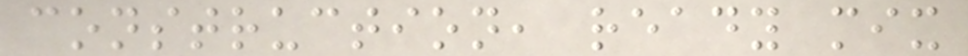construction, ready mix
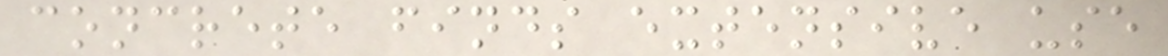concrete finds extensive use
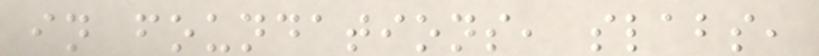in foundations, slabs,
